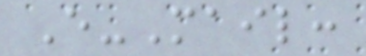E-Mail:
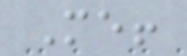Me!
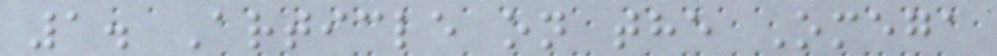1. Article on the Omega
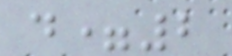d=2
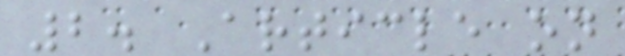2. Article on
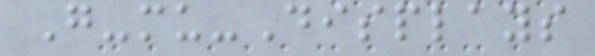G-mu-Displays
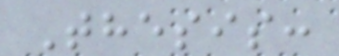Thesis:
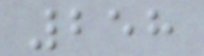258
